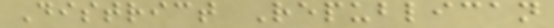District Republican
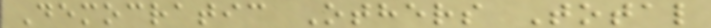Democratic Others Total
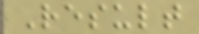Result
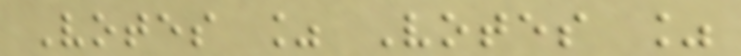Votes % Votes %
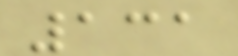131
